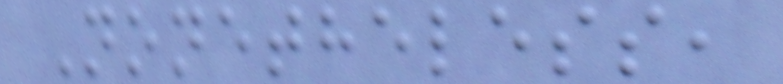Nonetheless,
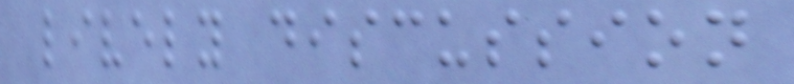lively discussion
